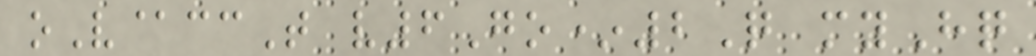oV@ccT v6Go*2Q myHq
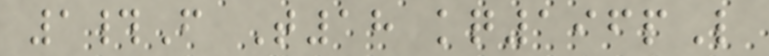1#F T18 kq196pL
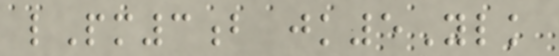lPm3b jk5Ylk
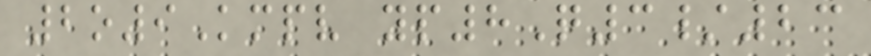2o9Kmpv yp8Q3/23
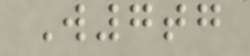W7tg
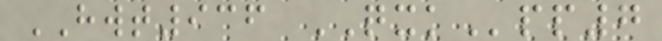HWT936 QXKpp7
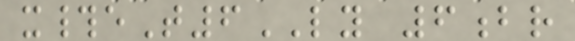x#eT6LY 6br
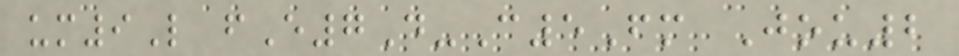um9L fE7D-C5Fm Jou2
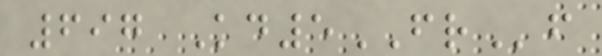697 Kd5FRf
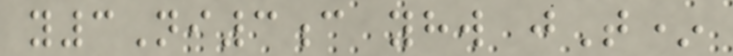y3Ni3c yhw jT*
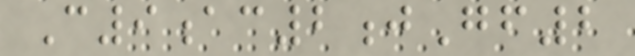C9ac2jGf2
